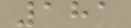181
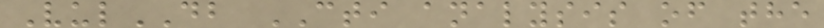VulDB CTI analysis of the
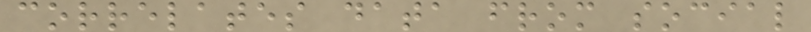correlates data from social
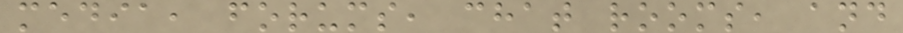media, forums, chat rooms, and
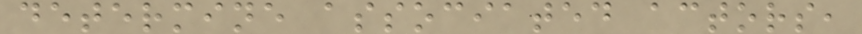determine associated actors,
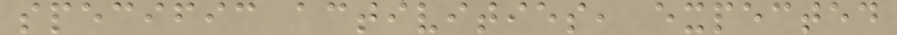specific activities, expected
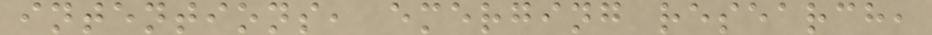intentions, emerging research,
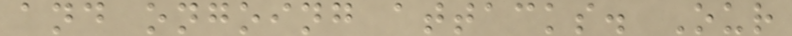and ongoing attacks. Our
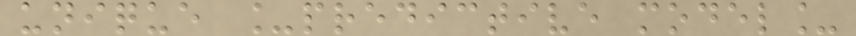unique _predictive model_
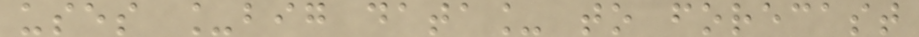uses _big data_ to forecast
